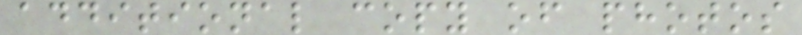additional copy of photos
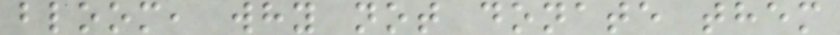bloom, why not donate them
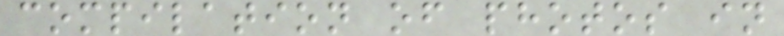compilation of photos in
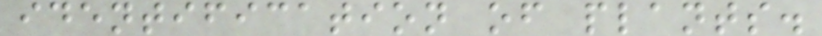identification of plants.
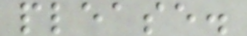please.
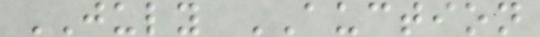JULY AUCTION
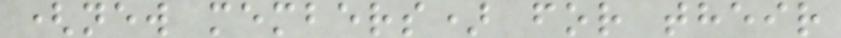(new members) for their
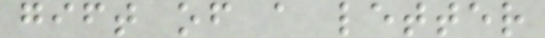gift of a letter
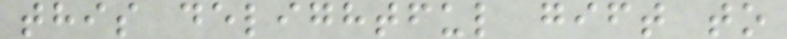this delightful gift to
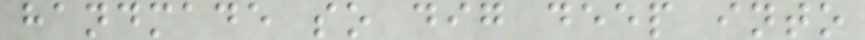handmade so dig deep into
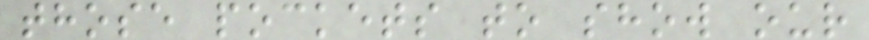those pockets to show our
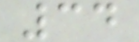34
